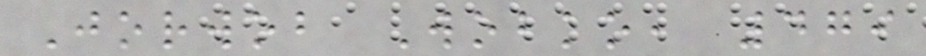Jorwob Wobko, 479
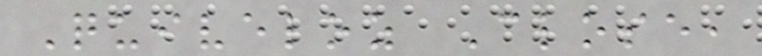Quiveloz Close,
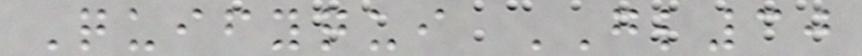Quifyqui GL30
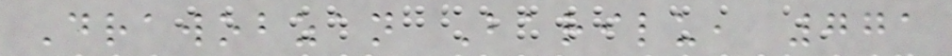Drawobzan Barilu, 771
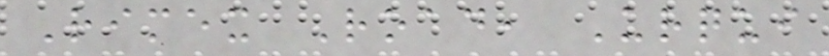Rimex Road, Urqui
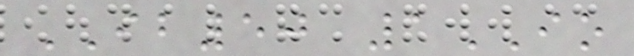IB50 1IO
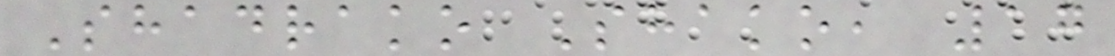Shadrako Shako, 17
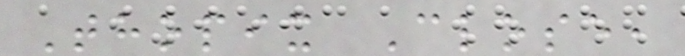Thopix Close,
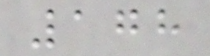178
